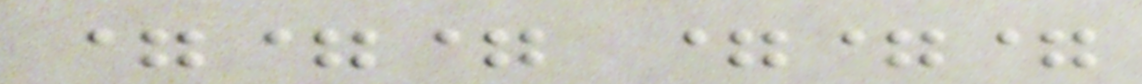=== ===
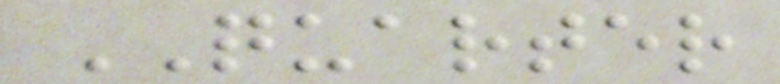QUARTER
